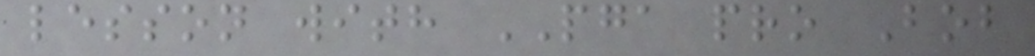lesson with PGA pro Bob
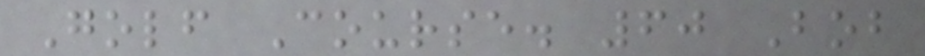Golf Course. 60 Bob
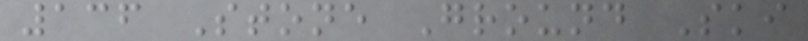136 Stone Ground Ski
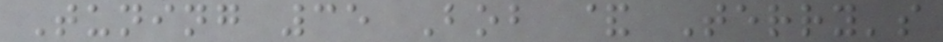Tuning 35 Bob & Terry's
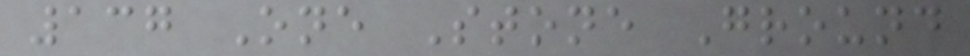137 One Stone Ground
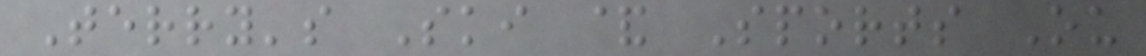Terry's Ski & Sports Ou
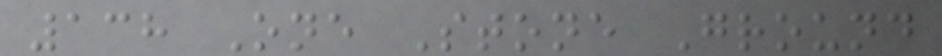138 One Stone Ground
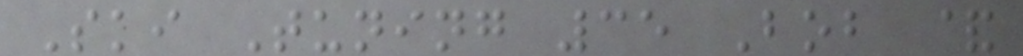Ski Tuning 35 Bob &
